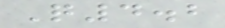Q4.2
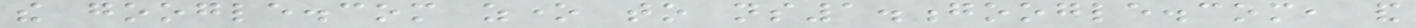the google.com zone to ns1.google.com, and
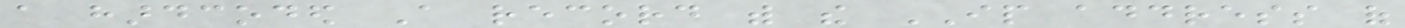a hardcoded A record with the IP address of
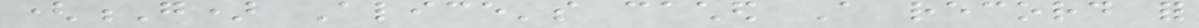(G) Alice's cached A record for
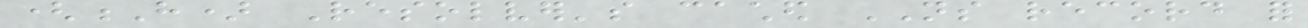(H) Resolver's cached NS record for
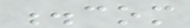.com
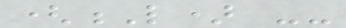(L) --
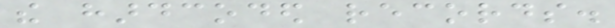the hardcoded records.
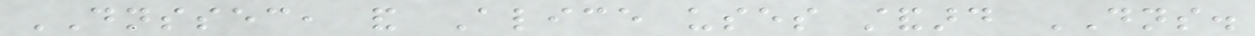DNSSEC, and Alice uses standard DNS.
